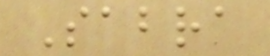Sabra
